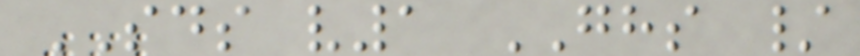SDS v1 GHS /
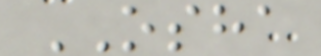OSHA
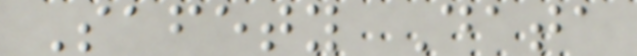Safety Data
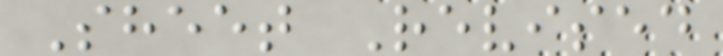Sheet Revised
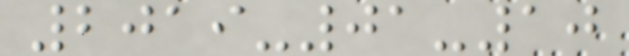2019-01-10
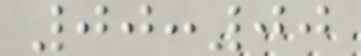00:00
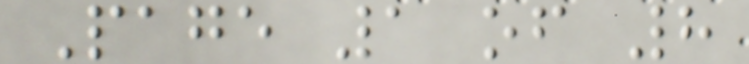Page 1 of 8
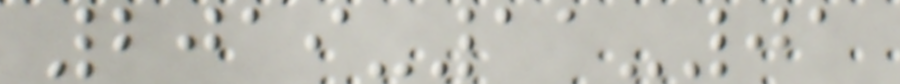2019-11-01
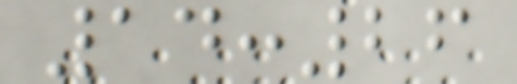14:26
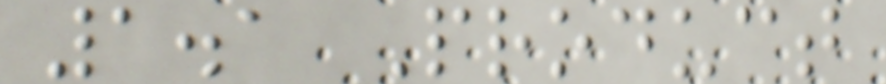1.1 Product
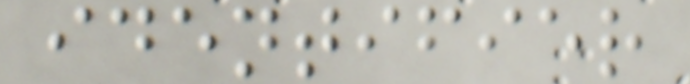identifier
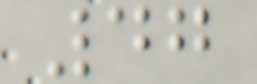47
